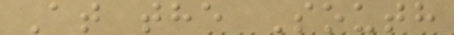At the South
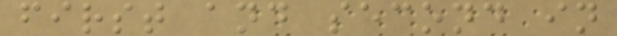first and second in
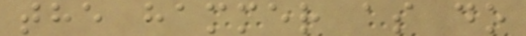the hammer as do
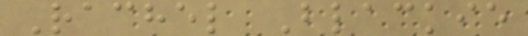Rachel Blackie
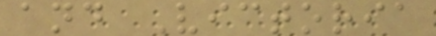and Victoria
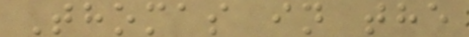Thomas in the
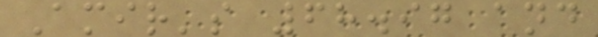Amir's 68.97 and
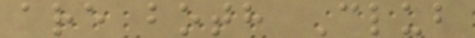are both Club
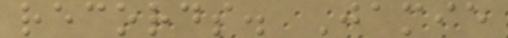records. Jamie
